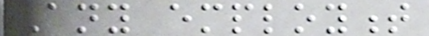Any employment
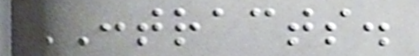CONTRACTS.
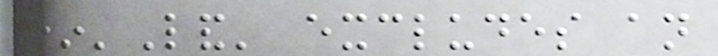*'Land' excludes an
